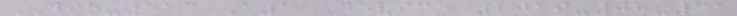DIR-513 A1 Device 2019-08-31
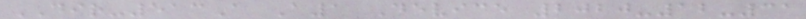DIR-513A A1 Device 2020-12-31
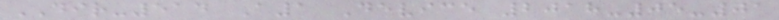DIR-514 A1 Device 2018-05-01
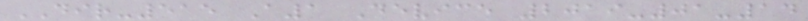DIR-515 A1 Device 2019-01-14
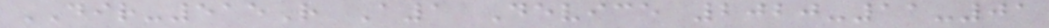DIR-515R A1 Device 2020-11-01
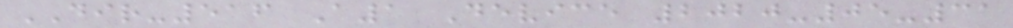DIR-516 A1 Device 2020-05-31
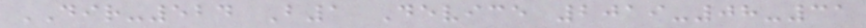DIR-524 B1 Device 2019-08-31
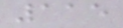115
